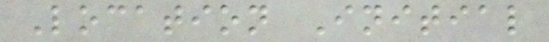Location Initial
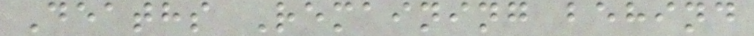Deaths Remaining behind
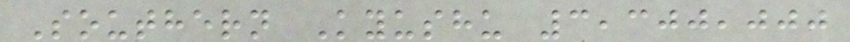Southern Kyushu 3,300,000
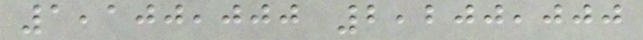1,100,000 2,200,000
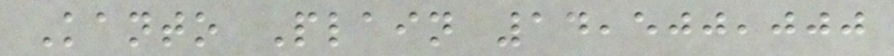Kanto Plain 14,500,000
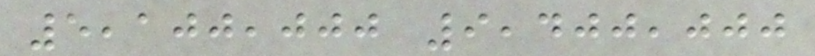5,100,000 9,400,000
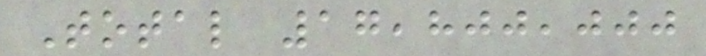Total 17,800,000
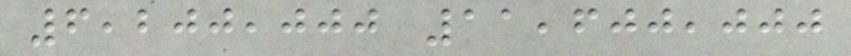6,200,000 11,600,000
